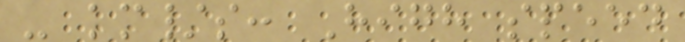- km/s: High speed
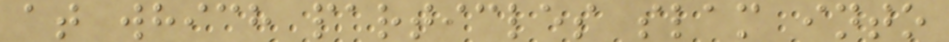at which particles slam into
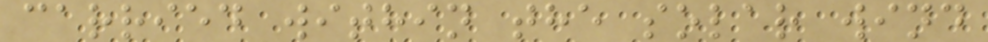carried within the solar wind
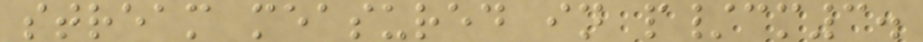stream measured in p/cm3.
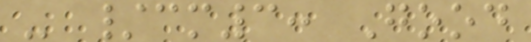- /cm3: Good
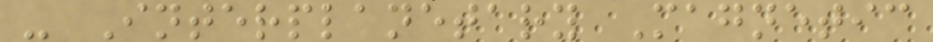- Interplanetary Magnetic
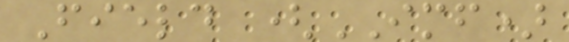Field (IMF)
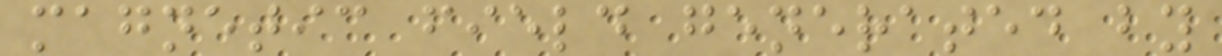magnetic field generated by
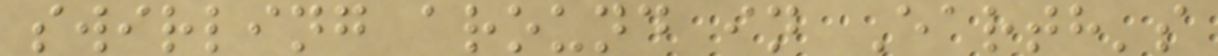swirling around in Earth's
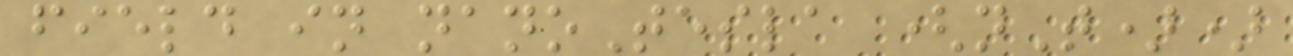field in nanoTesla (nT))
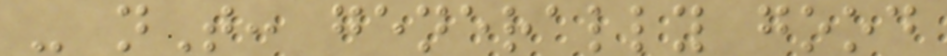- nT: generally good
